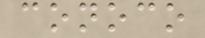conoco
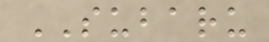SUBARU
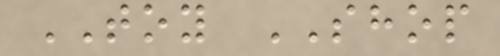TOY SHOP
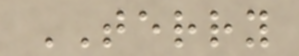TERRY
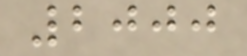2000
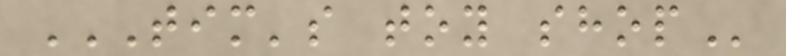TIM'S TOY SHOP
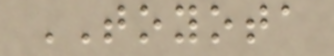TOYOTA
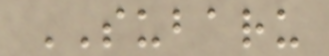SUBARU
